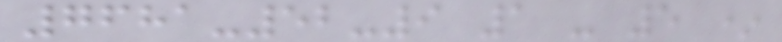7681-52-9 1 - 5 *
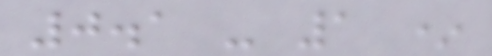0.1 - 1 *
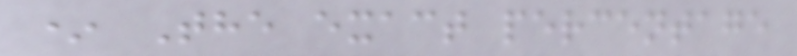* The exact percentage
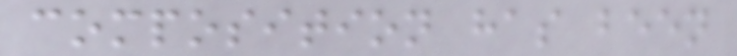composition has been
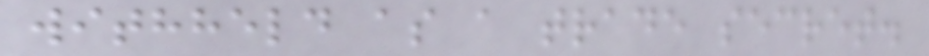withheld as a trade secret.
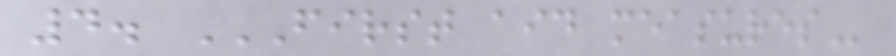4. FIRST AID MEASURES
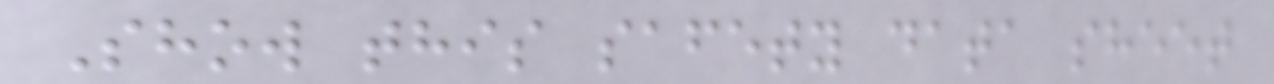Show this safety data sheet
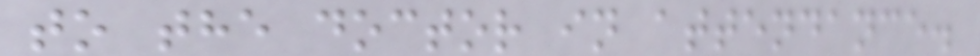to the doctor in attendance.
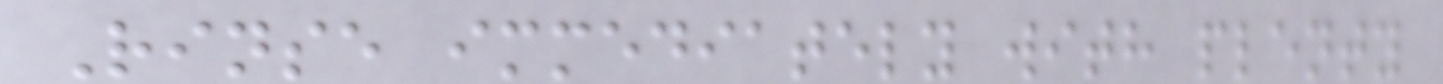Rinse immediately with plenty
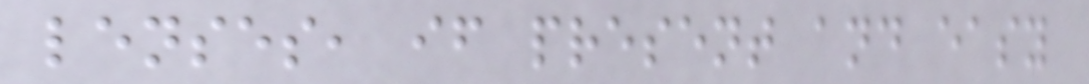lenses, if present and easy
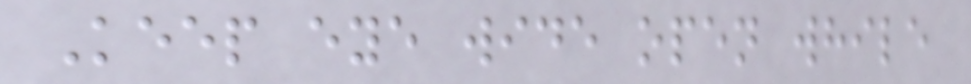Keep eye wide open while
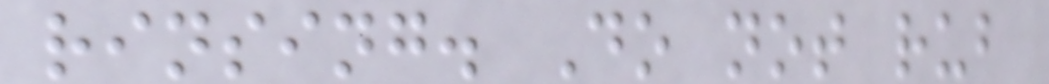rinsing. Do not rub
